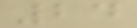24
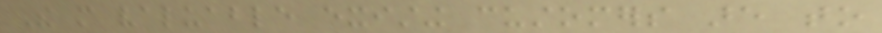The more valuable existing customers are to
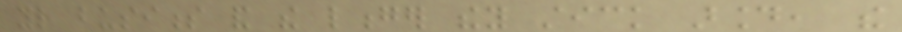your business and the longer they stick around, the
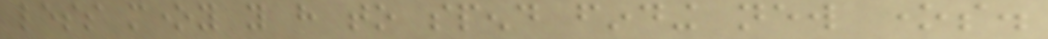less money you have to spend finding new ones.
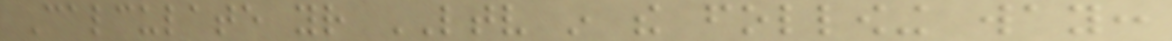Calculate your LTV in the following way:
